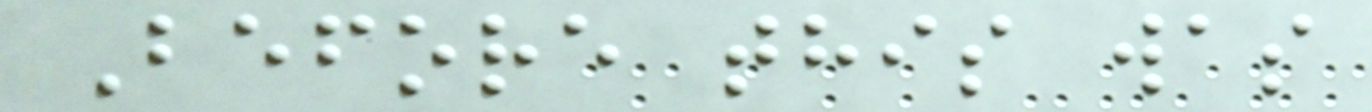Before this was
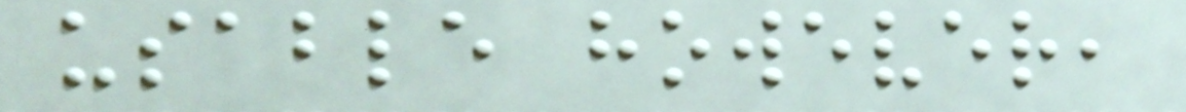usable however,
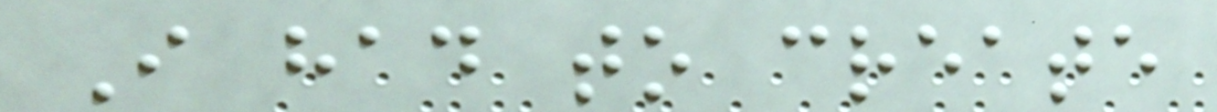I had to create
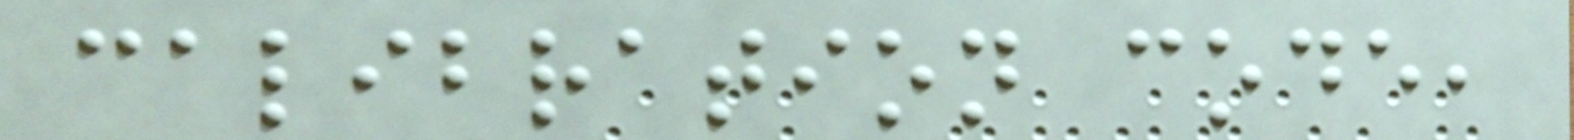calibration code,
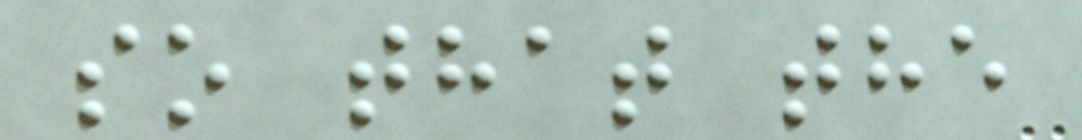so that the
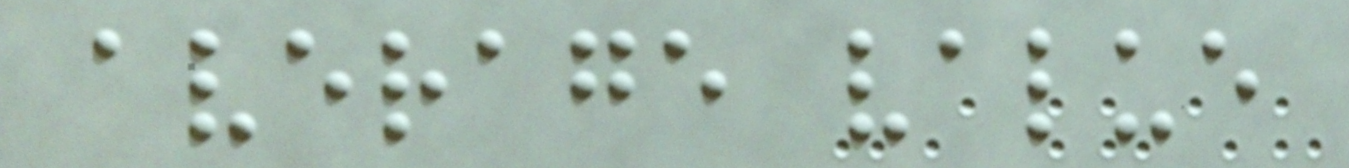average value
